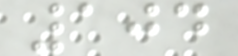104
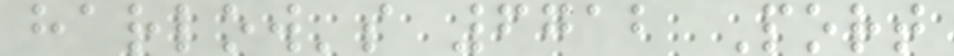harlow's 6712 Port
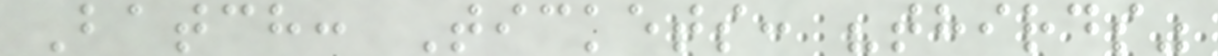Batch: Tickets: "thirds"
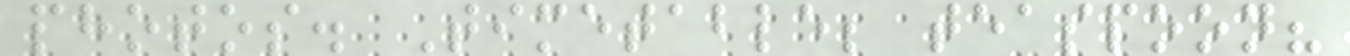photos. Timetable; teaspoon?
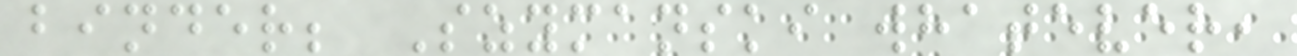binder; Szymanski whatever,
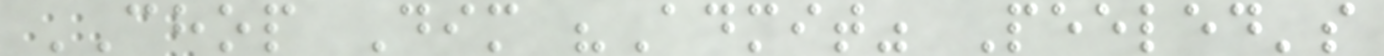CHOP Dim "Admit" Peeled's
